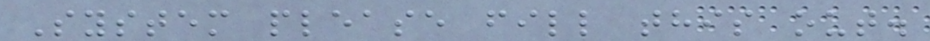System please fill this out.
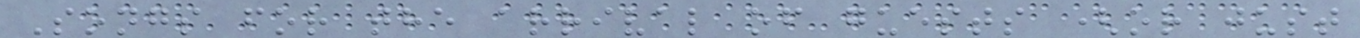Songs for the arrival of guests (or just
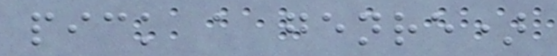pick a genre)
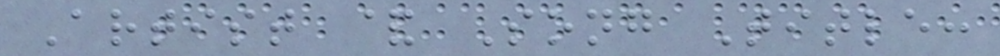Artist & Song Title:
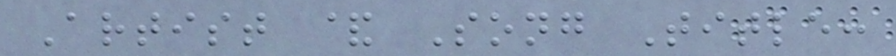Artist & Song Title:
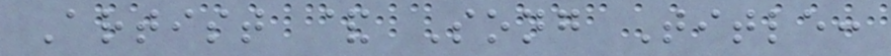Artist & Song Title:
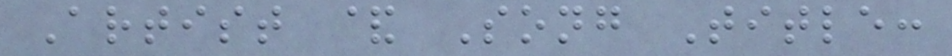Artist & Song Title:
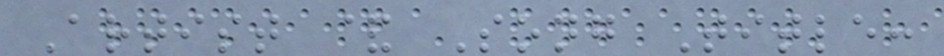Artist & Song Title:
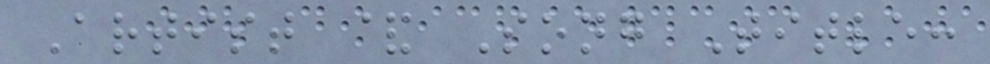Artist & Song Title:
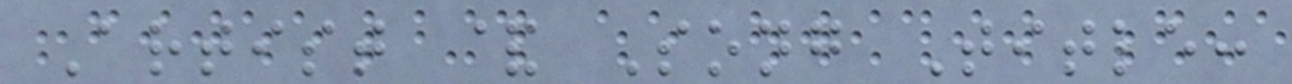Artist & Song Title:
